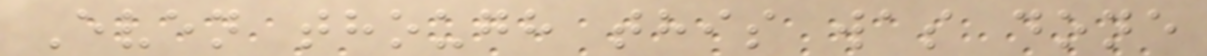Even though this was done
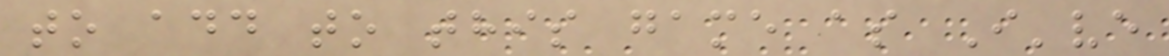to add to this game as I've
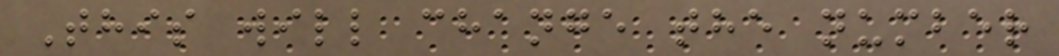This will change the number
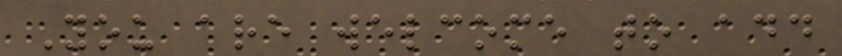You are welcome to add
